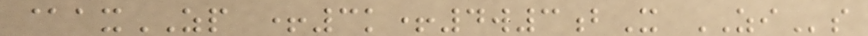@axZP +3k+4w3bX ZIs
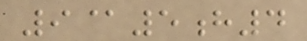9@5h4
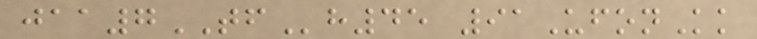jaa7TFh45 91UfonKk
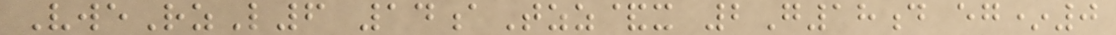VweRzL6 14aTzz&x 2G18d eg*0
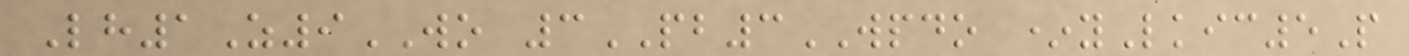Lh1Z9WO 3PB3WPDO *yLkic5P
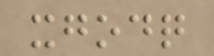xgodq
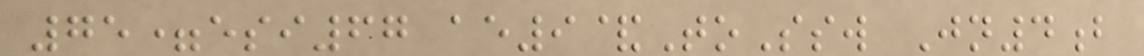75=esi67 ae9&ToSsw Jn4b
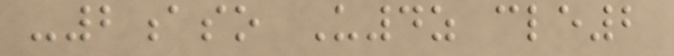-2aso U4z cle2
